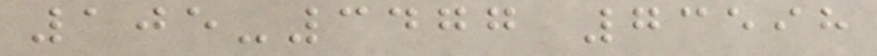105-3477 73598
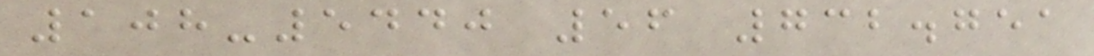108-5440 56 732.751
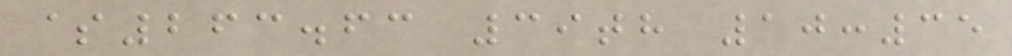$263.63 39th 10:35
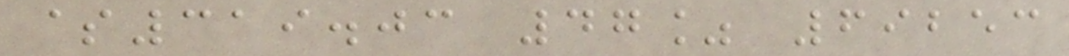$319.03 47% 69253
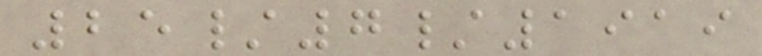25/7/1919
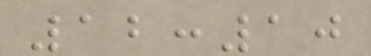12:10
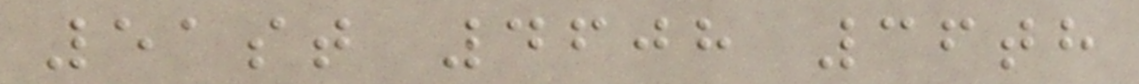51st 4608 36th
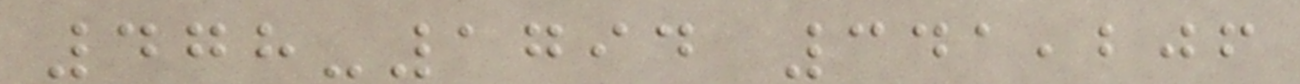478-1794 341,206
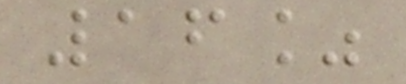16%
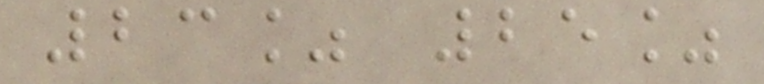23% 25%
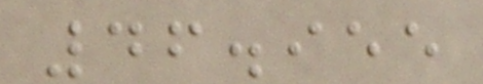46.955
